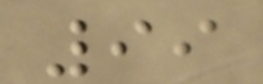99
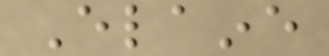Elaine
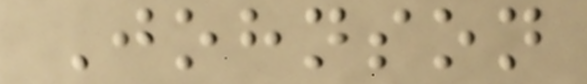Johnson
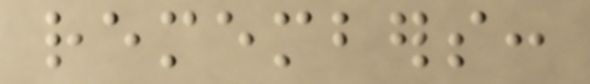remembers:
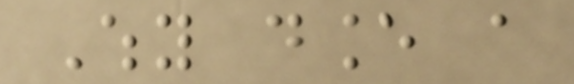Why dance a
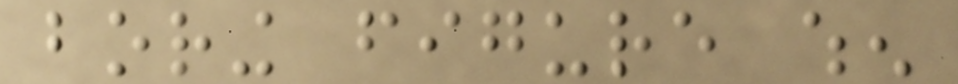boring figure when
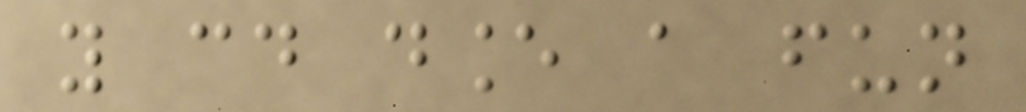you could dance a fun
